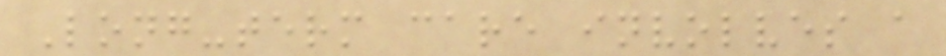Long-term care involves a
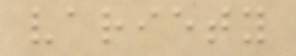variety
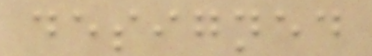designed
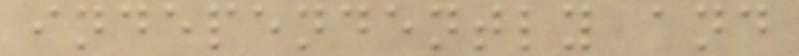independently and
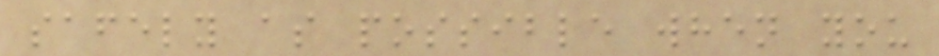safely as possible when you
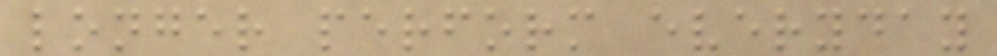longer perform everyday
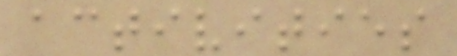activities
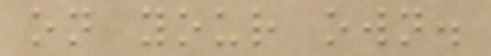on your own.
